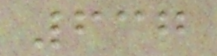637
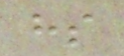hs
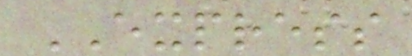EXPRESS
